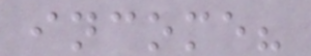income?
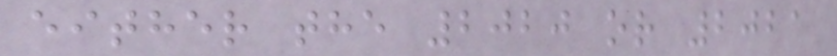either the 2020 or 2021
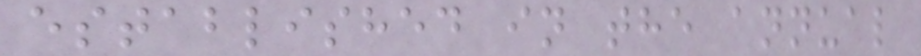established in the annual
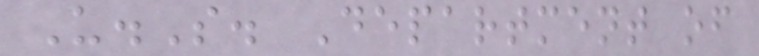U.S. Department of
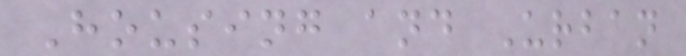Housing and Urban
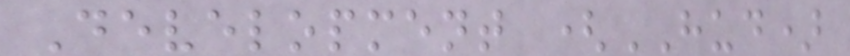Development (HUD)
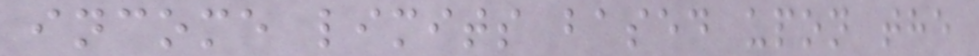income limits based upon the
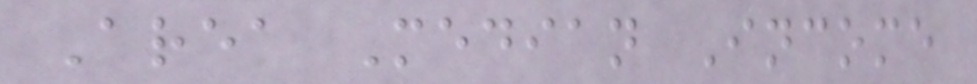Area Median Income
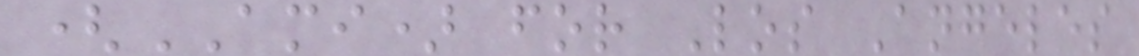(AMI) for Los Angeles
